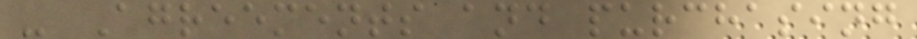- Agreements and purchasing
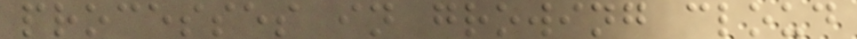processes in growing cloud
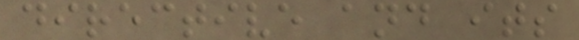directive and its
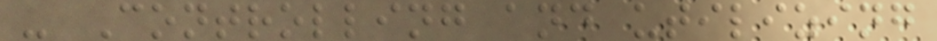- Controlling and utilizing
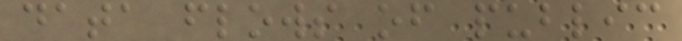data flows of public
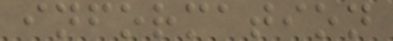information
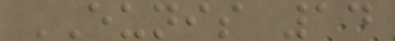EUNIS 14
